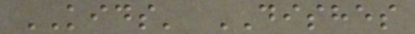KIDS' DISHES
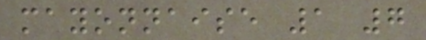mayonnaise 1 7
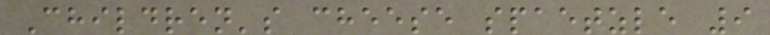Children's cheese spaetzle 9
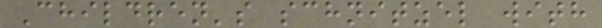Children's schnitzel with
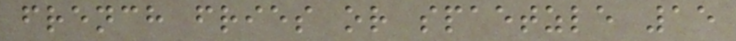french fries or spaetzle 15
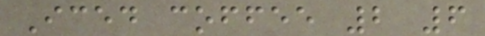Iced coffee 2 6
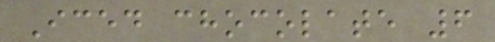Iced chocolate 6
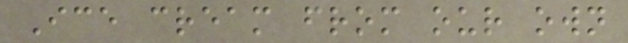Ice cream from our own
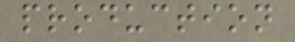production
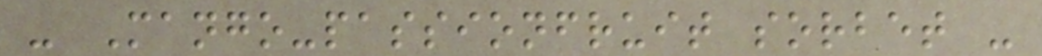- Mango-passionfruit sorbet -
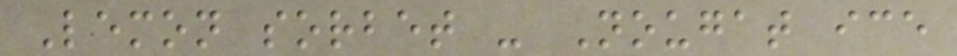Lemon sorbet - Nougat ice
